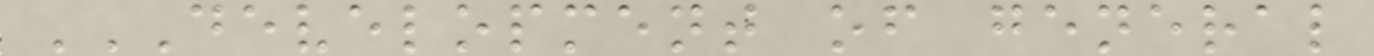DEVELOPMENT OF GENERAL
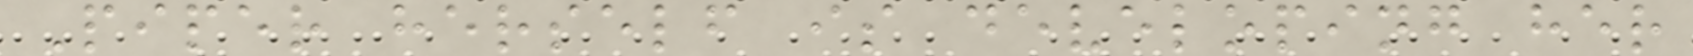Piper herself is developing her
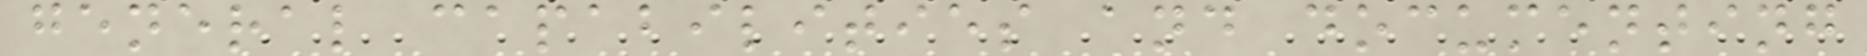general capabilities and documenting
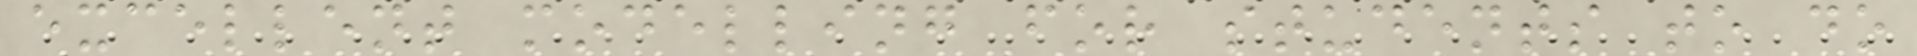excellent modelling for students to do
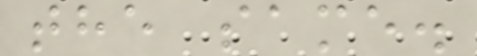the same.
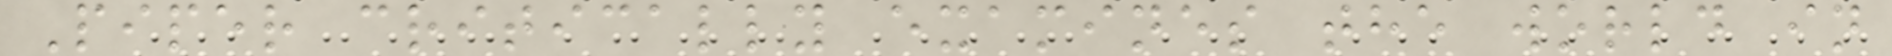Piper critically examines the world in
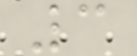3
